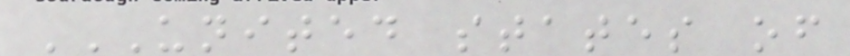UNITED STATES OF
